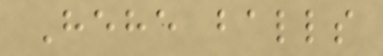Hehe balls
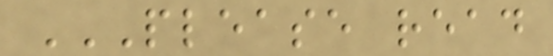PLEASE READ
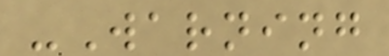-Warning
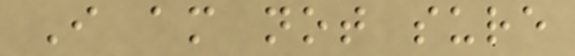I am not sure
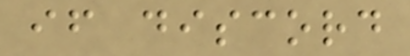if discord
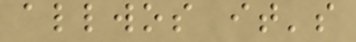allwos it's
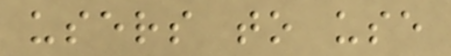users to use
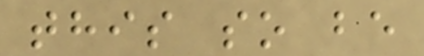this so be
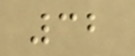32
